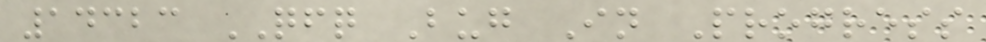14323 QFQ Bug In Progress
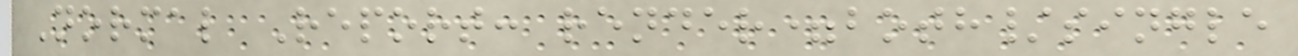Normal Report: render=both/single
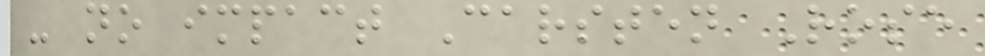- no impact Carsten Rose
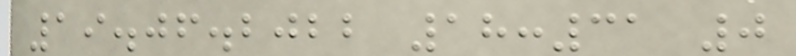19.06.2022 18:31 0
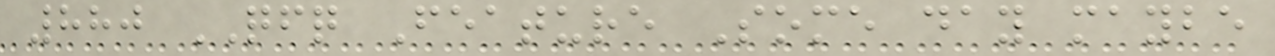880 QFQ Feature Some day maybe
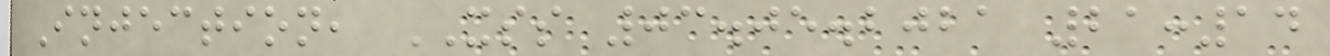Injection, XSS 03.05.2021 21:14
